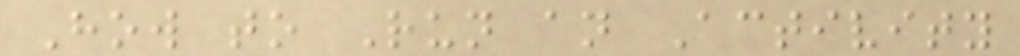How to Run an Activity
